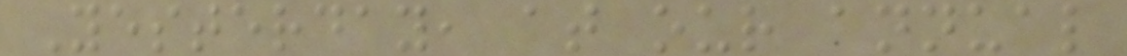Yesterday, at our annual
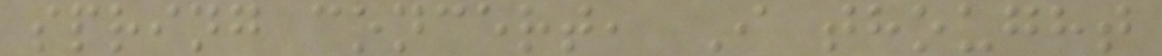spring concert, I thought
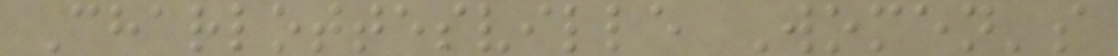Charlottesville Women's
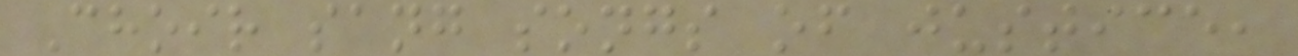Choir sang songs of justice,
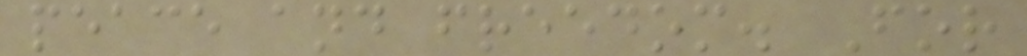peace and freedom. For
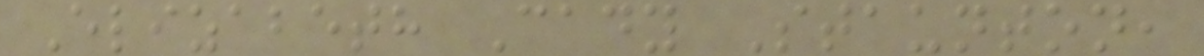Elizabeth Cady Staunton,
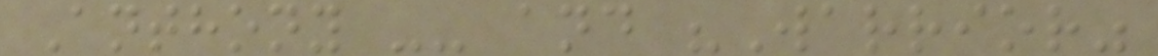Anthony -- and "Warrior"
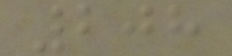208
